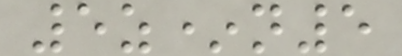5z*n5
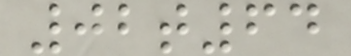02t64
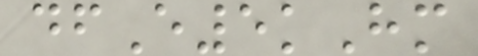dfE5kHm
